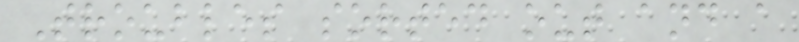Troubles sorted out and a
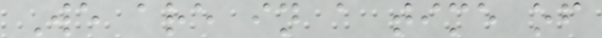We are in a time of
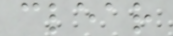clear
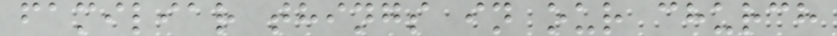familiar things in our church
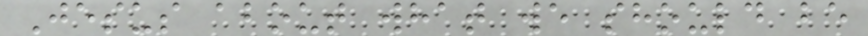Jesus about what we should be
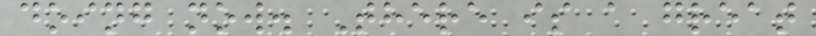doing now. There is a great
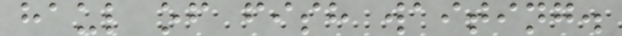haul of fish waiting.
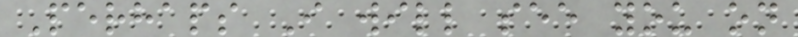Perhaps I will see you on
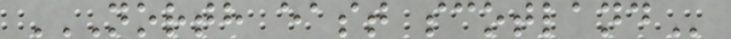NORTH EAST SCOTLAND
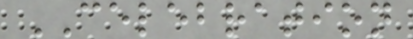CELEBRATION
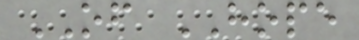OF HOPE
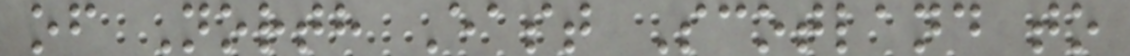of North East Scotland to
